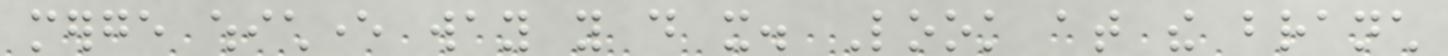merge whichever way you do it. Look at the branch
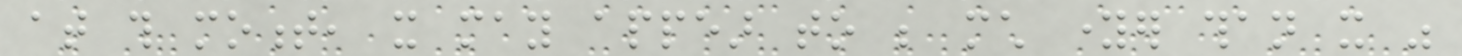at this moment, it may appear to be much younger than it was
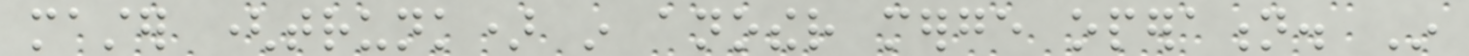master (trunk) in another merge operation. In
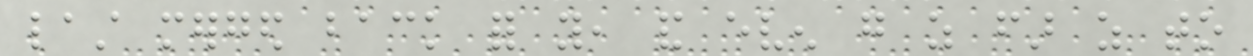last merged back for you, and even go as far as to
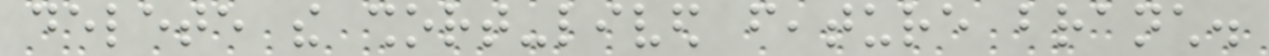delete the short-lived feature branch.
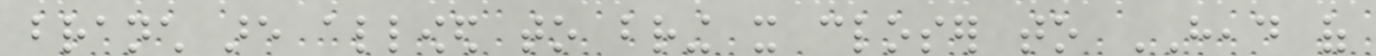branch are allowed to bring it closer to HEAD of
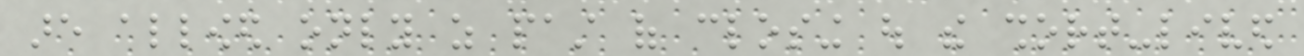are allowed only as past of closing out the short-lived
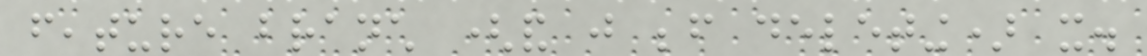feature branch (and just before deleting) it.
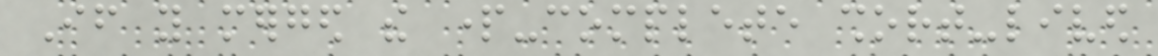If you merged the part-complete short-lived
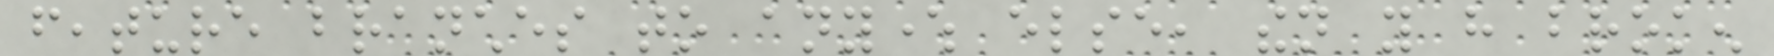feature branches to anywhere else, then you have broken
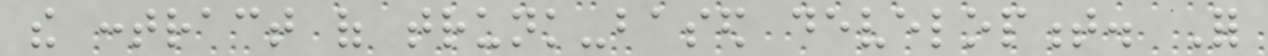the contract of trunk-based development. For
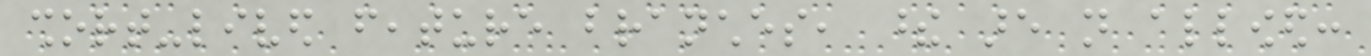short-lived feature branches, these are not allowed:
